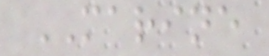MARINE
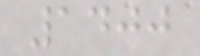1400
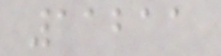11211
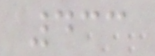433
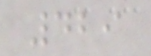429
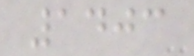1403
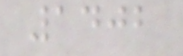1402
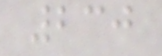230
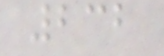232
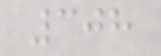308
